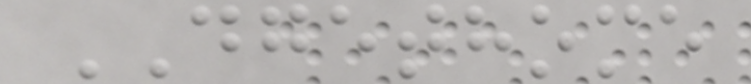DGETHOME
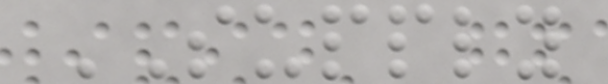SUPPLY
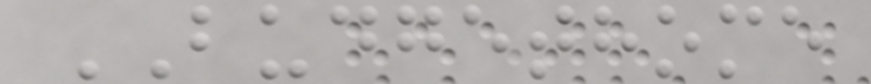BUDGETHOME
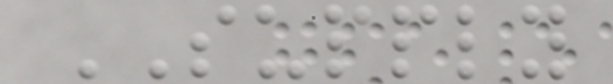SUPPLY
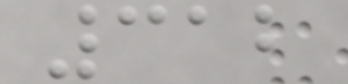312
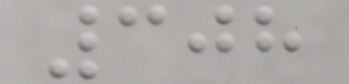308
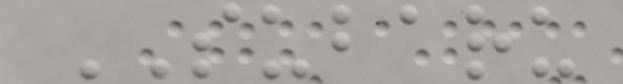SUBARU
